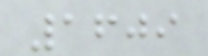1609
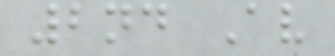2nd Av
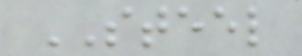STEEL
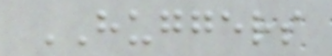HUGGERS
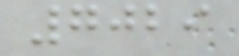7029
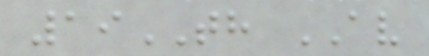19TH AV
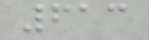613
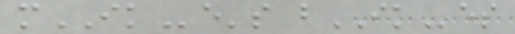mIKe's bIKes
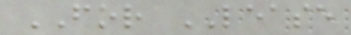FOR LEASE
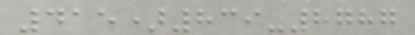415)839-8787
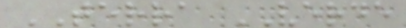TERRA VERDE
